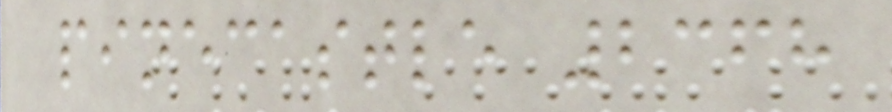pinecastle 2368
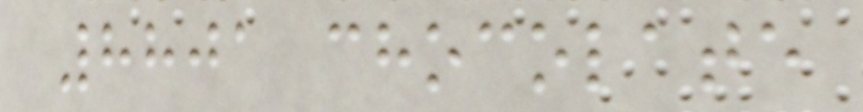8801 chocolate
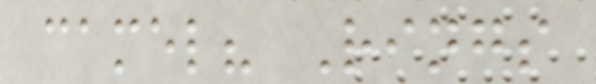camel? Rings
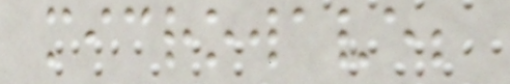microwave;
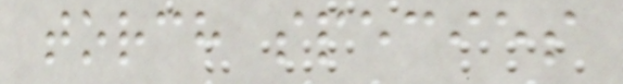torch species
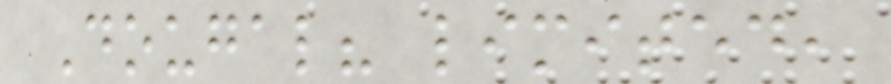Dougal? limited,
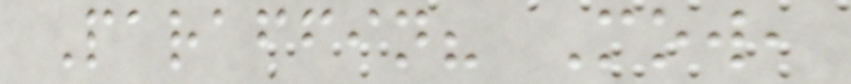Paraffin? Mow,
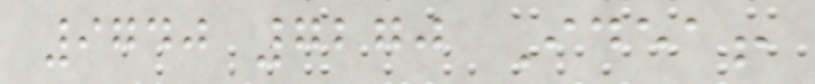9740 7270 Idea!
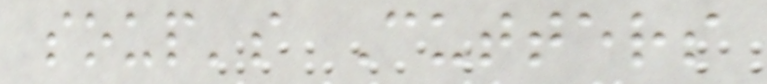soup's Cutters
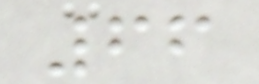66
